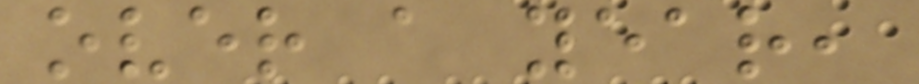over a year,
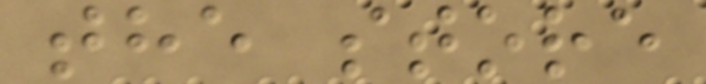the store
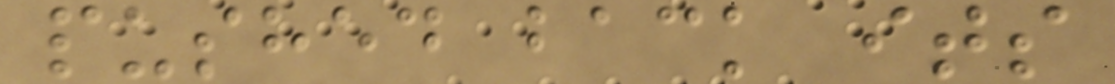pushed back its
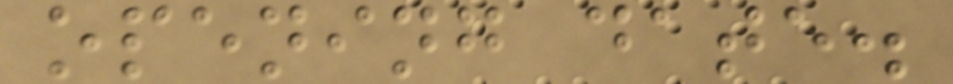opening date.
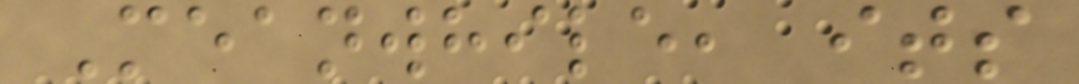Meanwhile, its
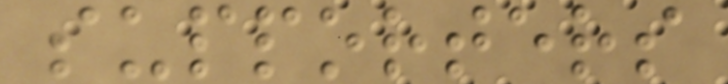supporters
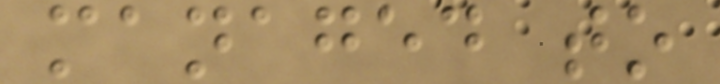managed to
